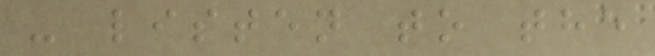- listen to the
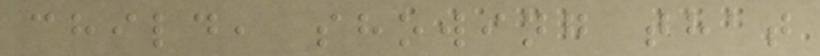child, showing that
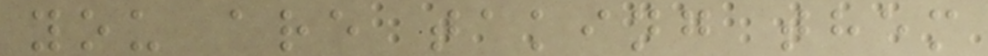you are taking them
